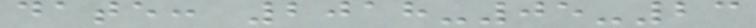date: 2018-05-23
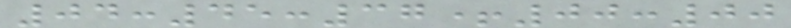04:45:37+00:00
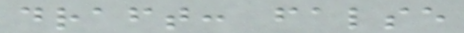draft: false
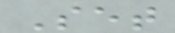Set
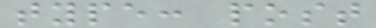type: post
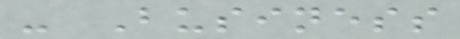- Business
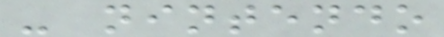- nintendo
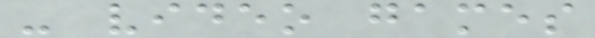- video games
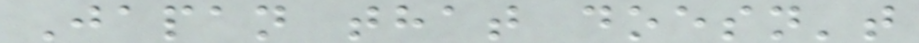Japan that doesn't
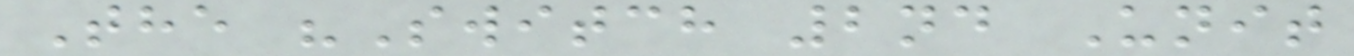The "Switch 2nd Unit
